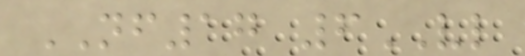NF17 6VL
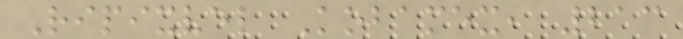Ripixvel Kobamex, 213
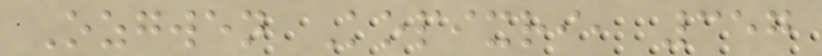Ozgwen Kopixri, 357
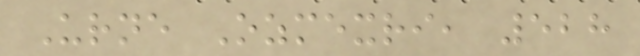Urne Ozmexri, 528
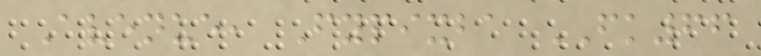Avenue, Fypixba FK66
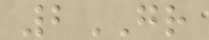2GR
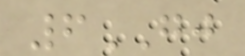6GJ
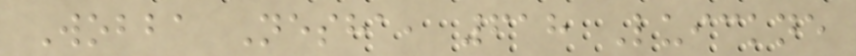Wobba Nesha, 618 Luickne
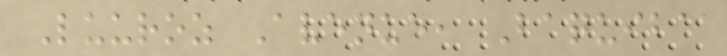Luuroz Avenue, Baquiba
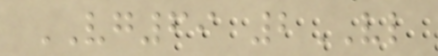VG69 2VL
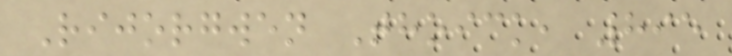Rijorgwen Thoick, 895
